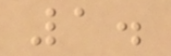1.
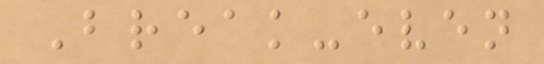Break-even
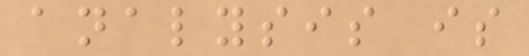analysis is
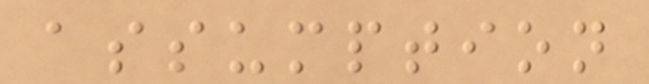assumption
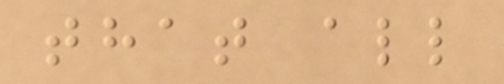that all
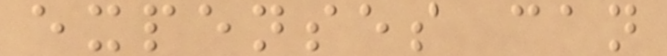expenses can
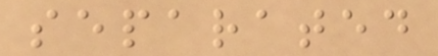separated
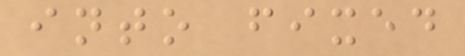into fixed
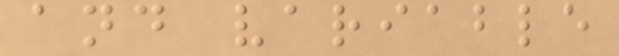and variable
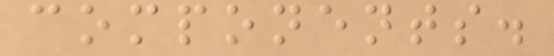components.
